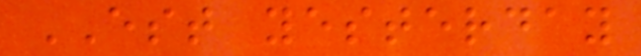EST yesterday
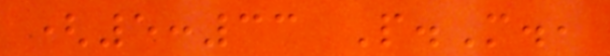(5:33 P.M.,
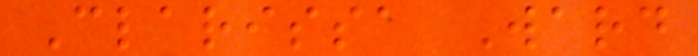Clarissa Ward
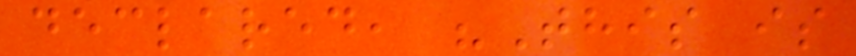declared, "This is
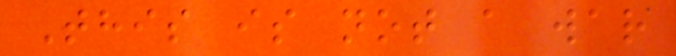This is not a war
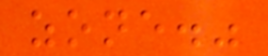zone."
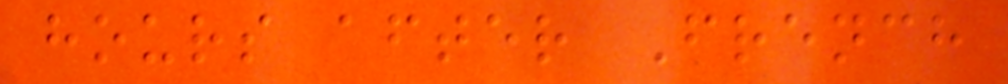hours after French
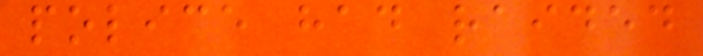police had raided
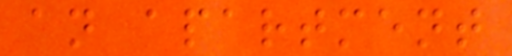an apartment
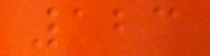123
